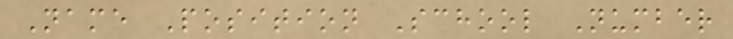Name Position School Number
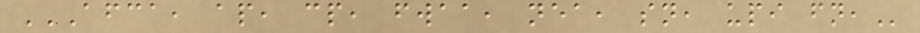AFCA, AP, CP, FWAA, NEA, SN, UPI FN,
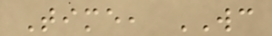Time, WC
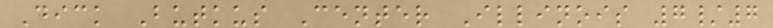Dick Butkus Center Illinois 7/7
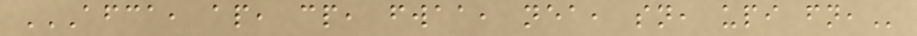AFCA, AP, CP, FWAA, NEA, SN, UPI FN,
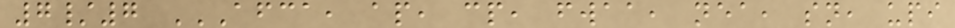7/7 AFCA, AP, CP, FWAA, NEA, SN, UPI
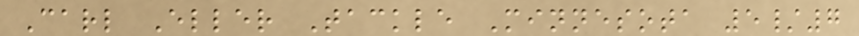Carl Eller Tackle Minnesota 5/7
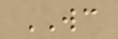WC
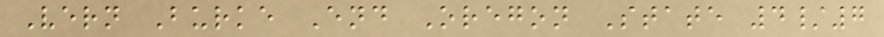Vern Burke End Oregon State 4/7
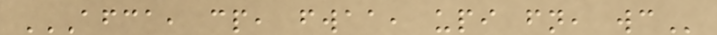AFCA, CP, FWAA, UPI FN, WC
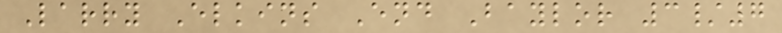Larry Elkins End Baylor 3/7
